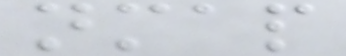nmap
